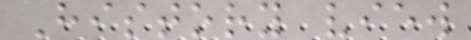History view
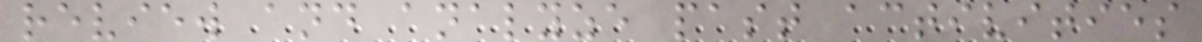review and analyze past activities
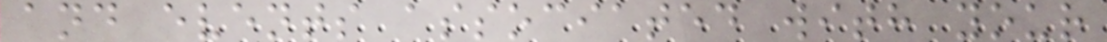and events associated with your
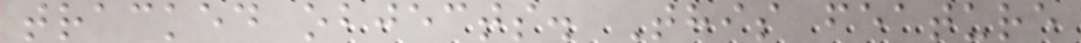tracked objects. This feature
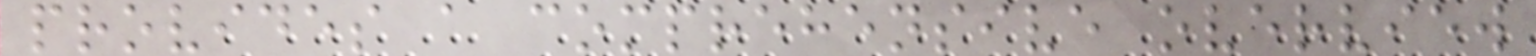provides a comprehensive overview
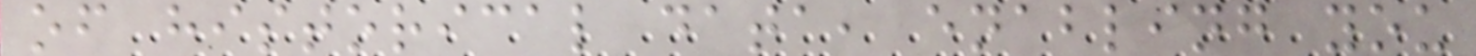of historical data, enabling you
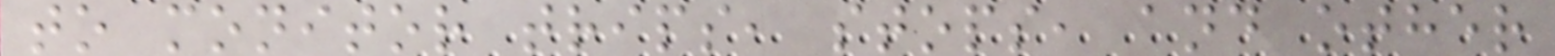to monitor trips, stops, and other
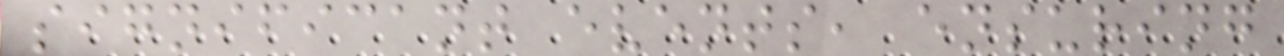significant events, ensuring
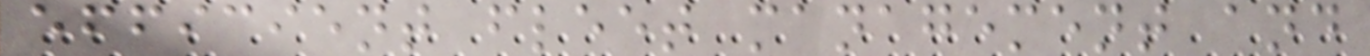efficient fleet management and
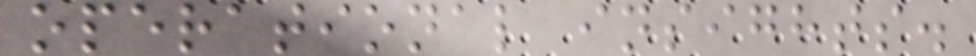operational insights.
